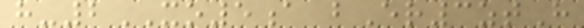h-2XO5a bEr3ztH
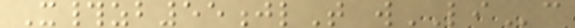X#zb55jlT wLIc
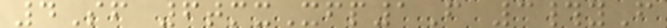4Sf 6tmxXfp1F 3#yF
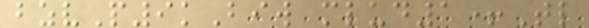bzvP9kBiw mlud1+Tl
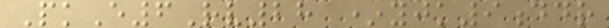PkE6Rv28 *yjk9ddr
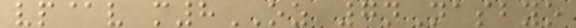vp@v m8OZ 7nNasbyo
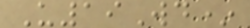U19Wd*
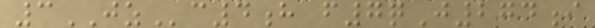3JZc4h f7qJ274i
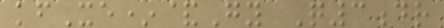kfXe*&Gy Q3dr
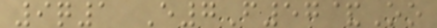9q1 E7F57&Oo
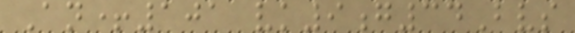An+101 vk9g34Bvs
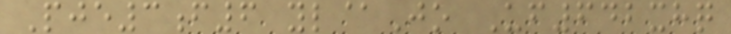Pje3f6 yl@Jo Uf642xhq
